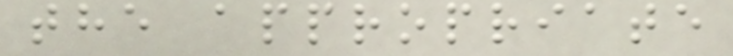the appropriate
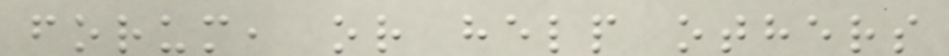forum, or help others
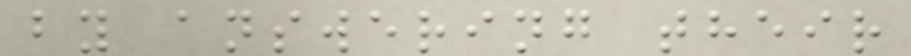by answering their
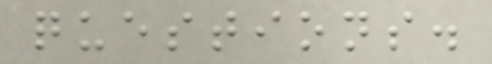questions.
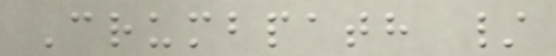Crumbpath /
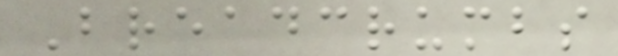Breadcrumbs
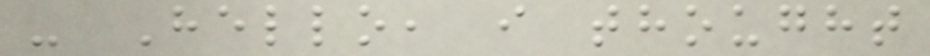- Hello, i thought
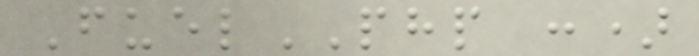FuelPHP :)
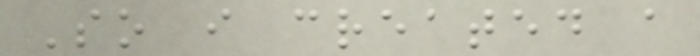So i created a
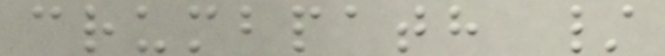crumbpath /
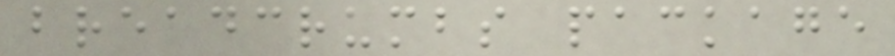breadcrumbs package
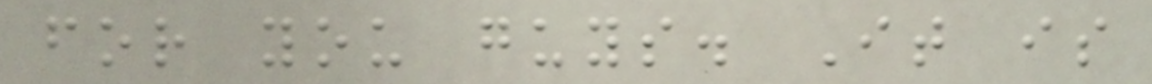for you guys. It is
